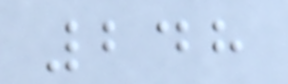248
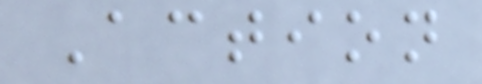Action
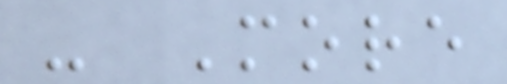- More
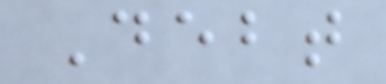Debt
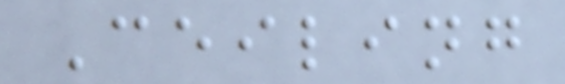Ceiling
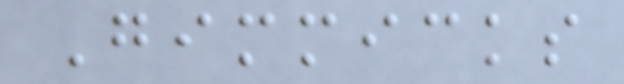Gimmicks
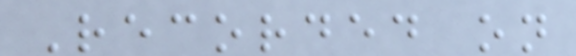Recorded on
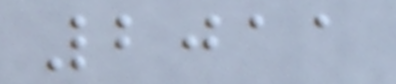2011
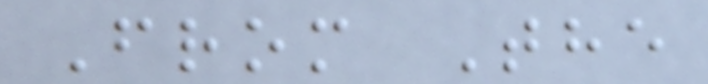From The
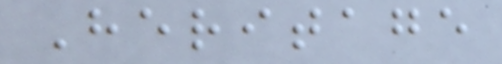Heritage
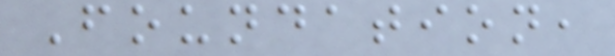Foundation,
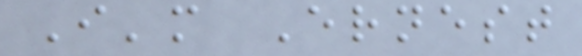I'm Ernest
